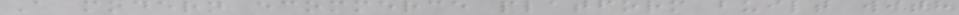A modern ecommerce platform built with
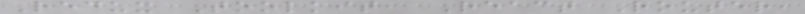Redux Toolkit, React Router,
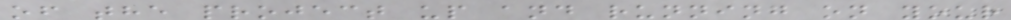of the project up and running on your
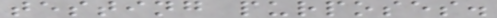testing purposes.
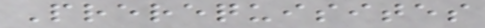Prerequisites
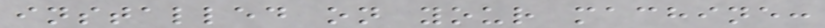installed on your machine:
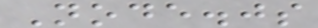Node.js
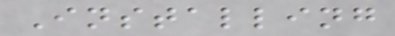Installing
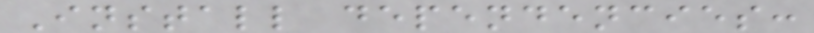Install dependencies:
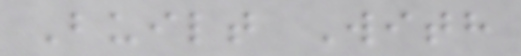Built With
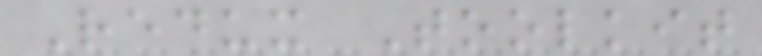Redux Toolkit
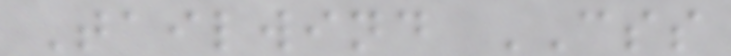Tailwind CSS
